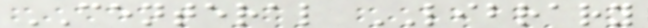CENTERAL LIBRARY
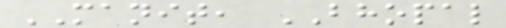MANIT, BHOPAL
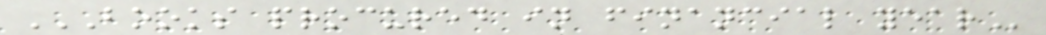BOOKS PROCURED IN FINANCIAL YEAR
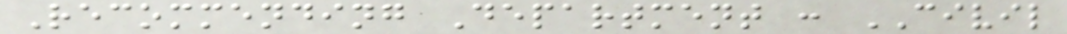Recommending Department : CIVIL
